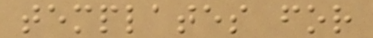templates for
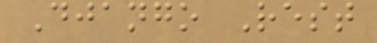Django Rest
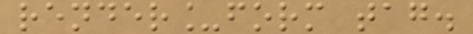render_form tag.
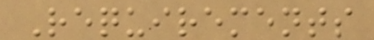Requirements
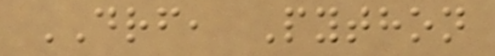DRF, Python
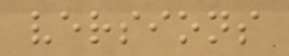versions
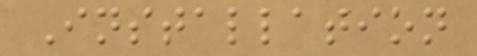Installation
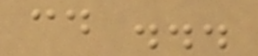cd ...
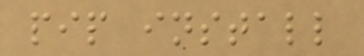pip install
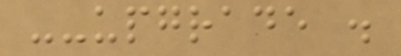--upgrade .
